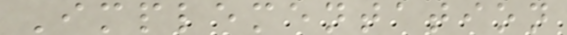Implementation
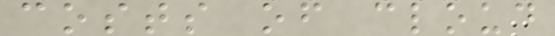costs of cloud
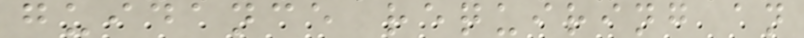guidance requiring an
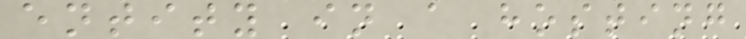entity in a hosting
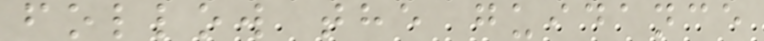follow the guidance
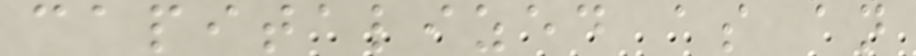capitalized as an
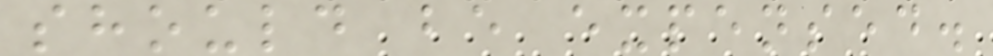should be expensed.
